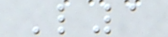L1
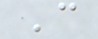C
